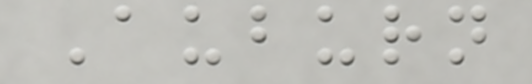Auburn
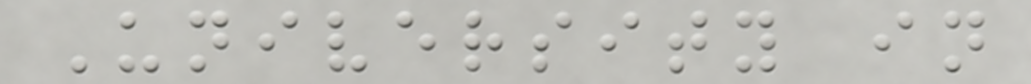University in
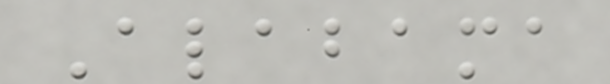Alabama
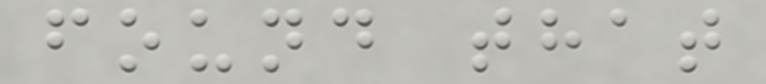found that
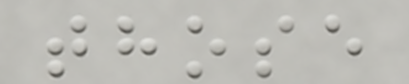those
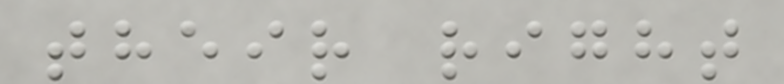their right
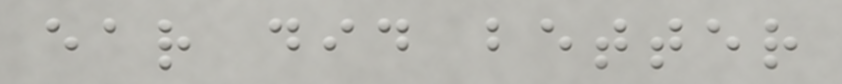ear did better
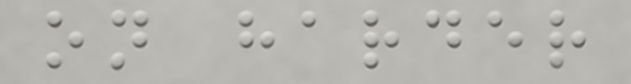on harder
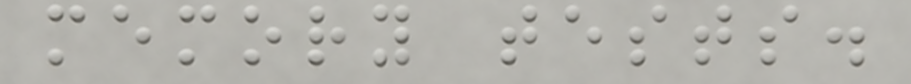memory tests.
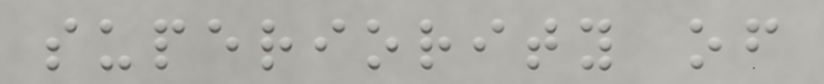superiority of
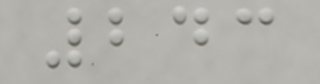243
